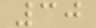30
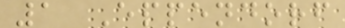1 Eppendorf
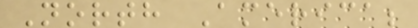North America;
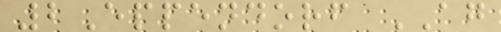2Eppendorf AG
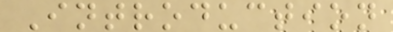Introduction
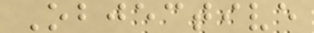Objective
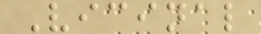Vicinal
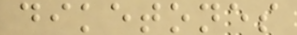diketones
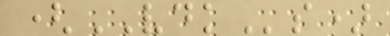(VDKs)
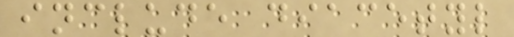include diacetyl
